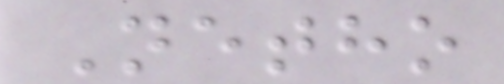Netho
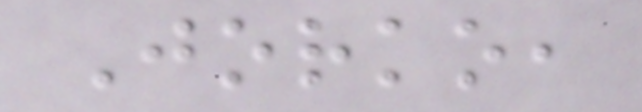Jorko,
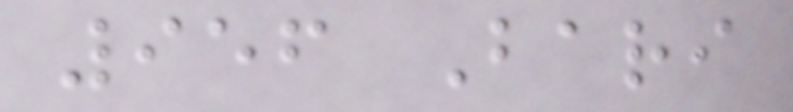956 Bari
